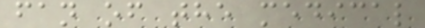fan of the medical
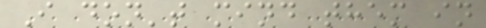I don't mind them in
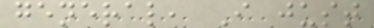general, I just
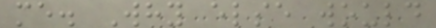me. Why else would
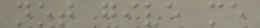not give me
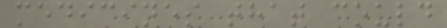medicines that could
